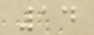14
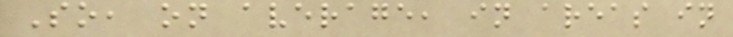So, on average, in areas in
